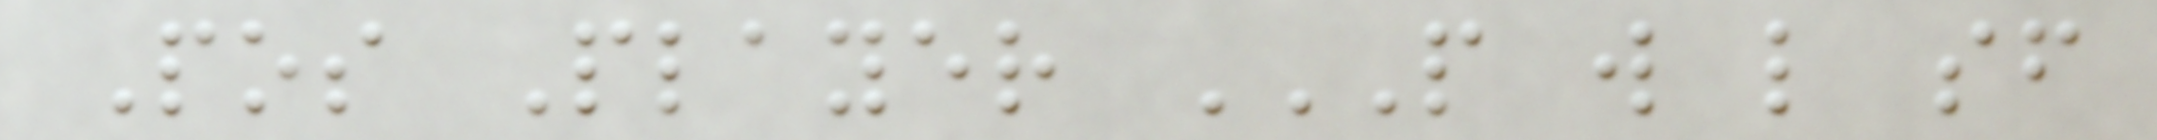Pos Player P W L SF
